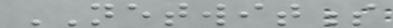NETWITNESS
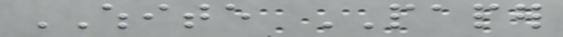WHITE PAPER
